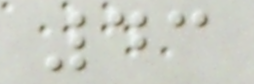43
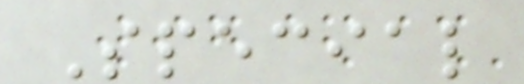Special
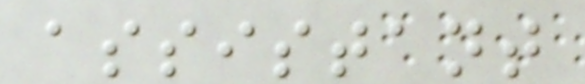assistant
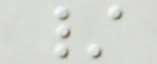/
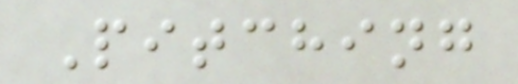Pitching
